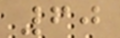60
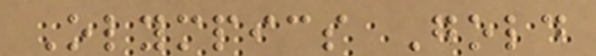Olympics Gold
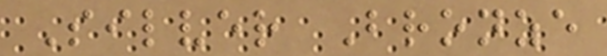Silver Bronze
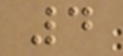4
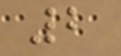2
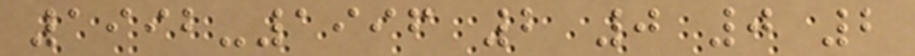1992-1996 2 0 0 2
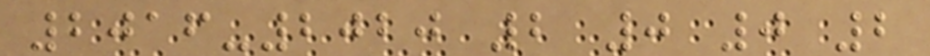2016-2020 2 0 0 2
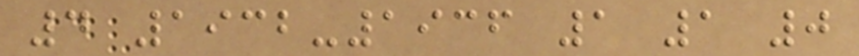4 1932-1936 1 1 0
